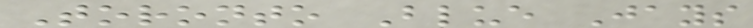Toronto Blue Jays
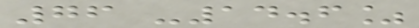76 -14.6%
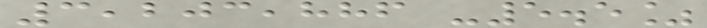3,203,886 -5.5%
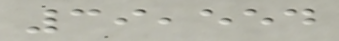39,554
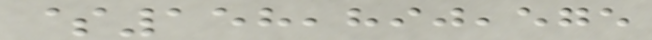$158,890,575
